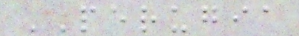PERUGIA
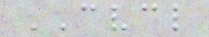CVCL
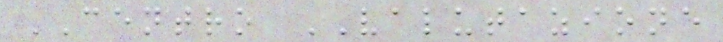CENTRO VALUTAZIONE
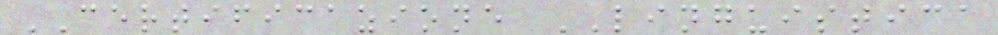CERTIFICAZIONE LINGUISTICA
